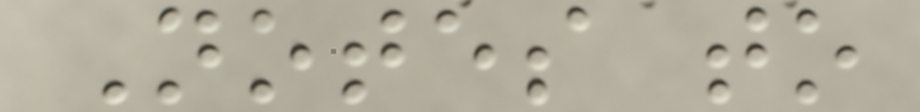Notes to
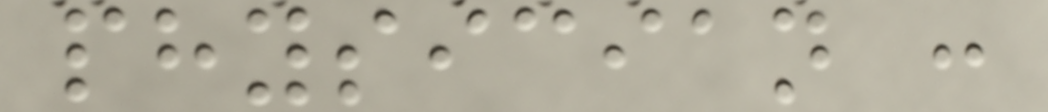physician :
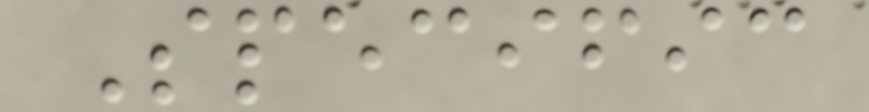Specific
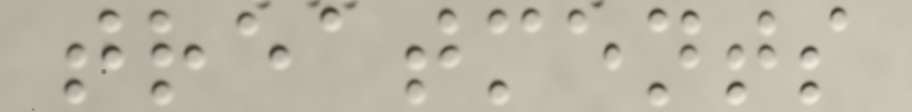treatments
